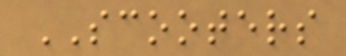SCOOTERS
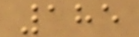185
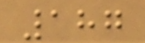187
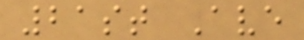21st Ave
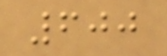600
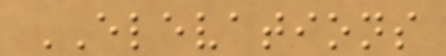ELEVATIONS
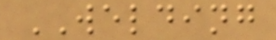WELDING
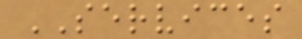SERVICES
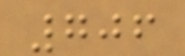706
